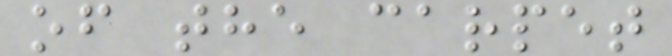of the carpet
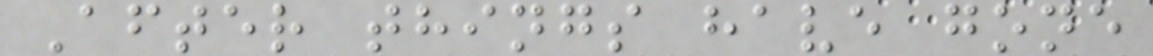After things have gone
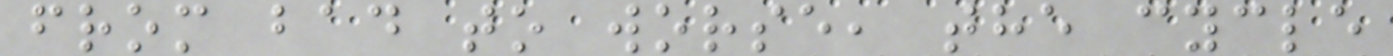from bad to worse, the cycle
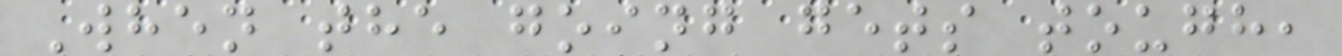When the going gets tough,
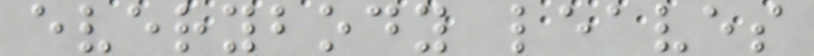everybody leaves
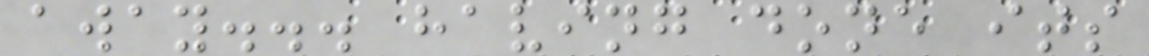away... having done its
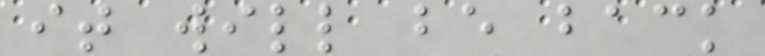it will be back
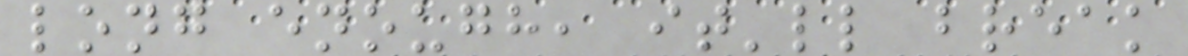long enough, it'll break
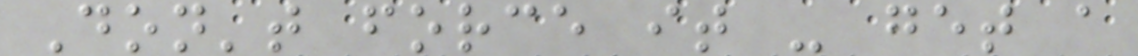Don't force it - get a
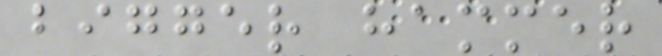bigger hammer
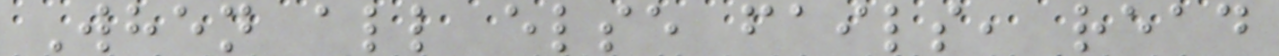When all else fails, read
